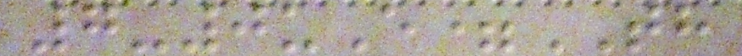7-0uE=TH
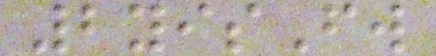2yisFw
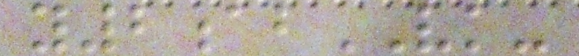y2abVK-
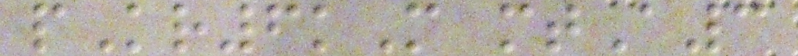pKr6kM mtA3
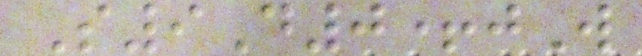S9D0+jW
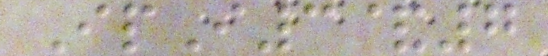IpI3&7
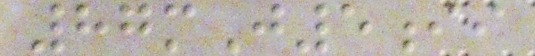87mJ5ii
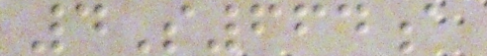4S664a
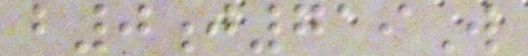b0j719W
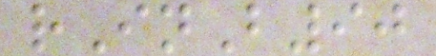rInB90
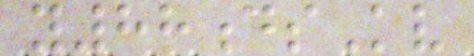y88dsKv
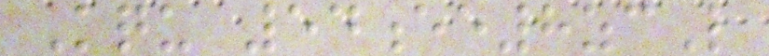Kqu 54ee8zcL
